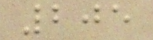205
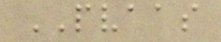PVAAS
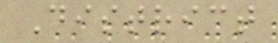District
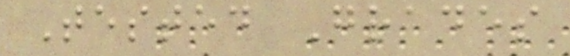Tested Grades
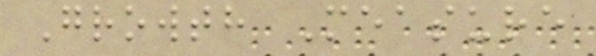Growth Measure
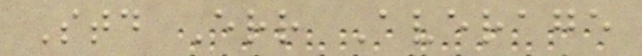Std Err Average
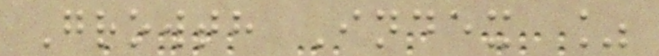Growth Index %
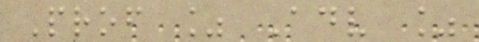Prof % Adv %
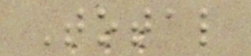Total
